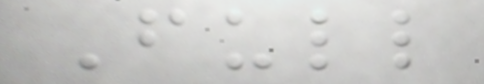Full
